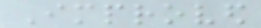Improved
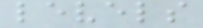levels
